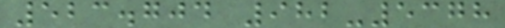523.704 982-5378
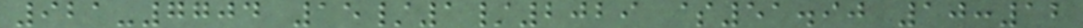921-7704 15/1/2029 $51.90 10:12
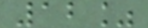12%
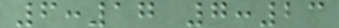6:17 7:23
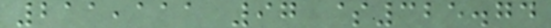211,111 97 $325.74
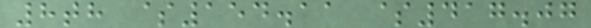8th $154.11 $417.07
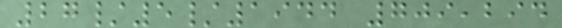27/5/1944 709,294
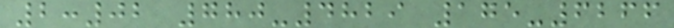2:02 780-4829 175-6266
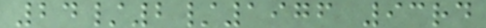24/2/1976 93rd
